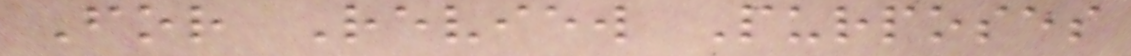For Review Purposes
